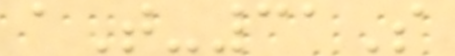aT-31S
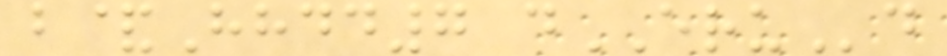b&Hhdd7 dERUd
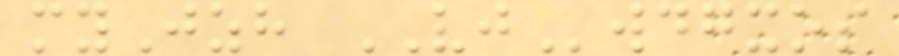myJzh VJwdgxos
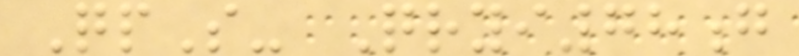QpS- Qryi78g
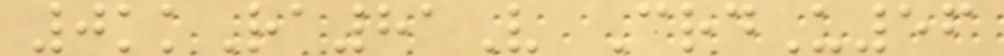0kkRa81V CrdU56
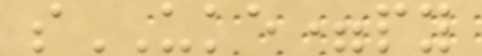sUKE=py
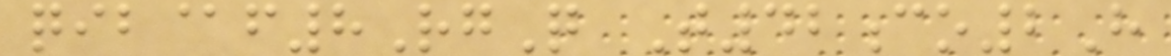qib@f8RgQ T42co2H
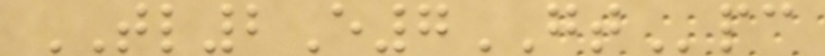TL2E7GTpc
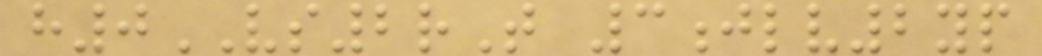h0VS2rT 3jlv2yp
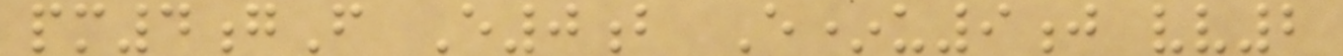pm4gF E0b E*u9j vv2
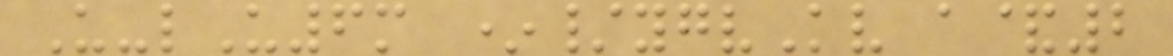U-lU6m */ygvKv a&2
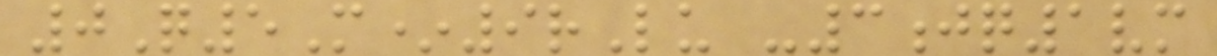0Q5M*9rLu -3jq1vm
